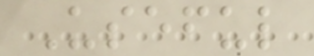Useful
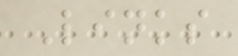Links
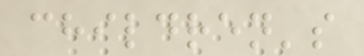children's
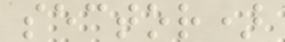sector)
